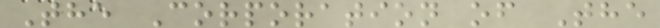The Corporation of The
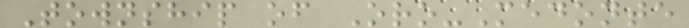Township of Oro-Medonte
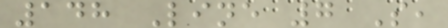148 Line 7 S,
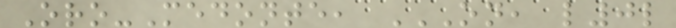Oro-Medonte, ON, L0L
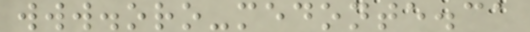www.oro-medonte.ca
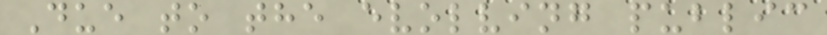Due to the evolving public
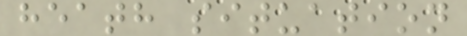heath situation
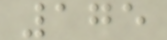175
